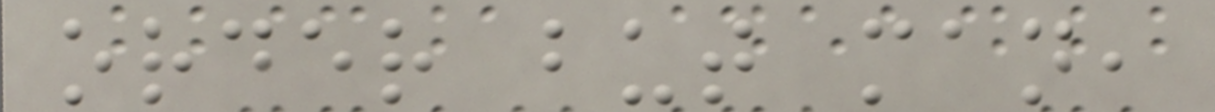order but man,
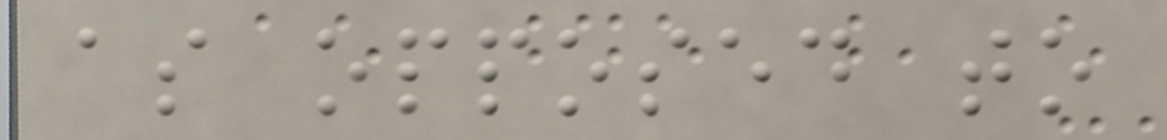as opposed to
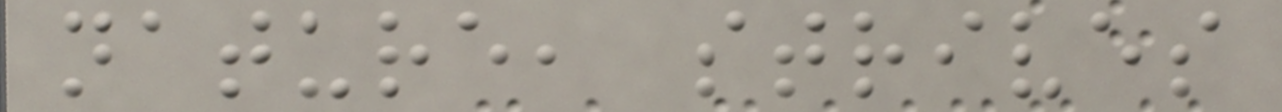nature, strives
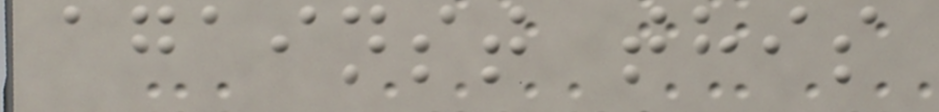against this
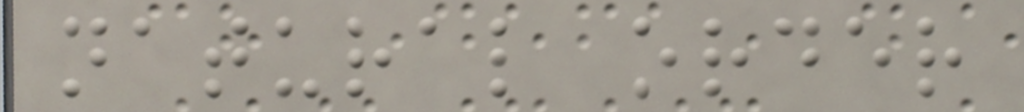natural order
